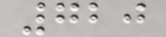720
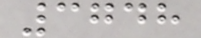3748
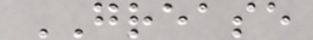GREASE
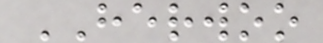HERWOO
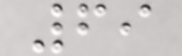69
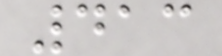413
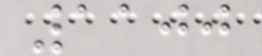1100
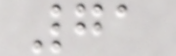71
